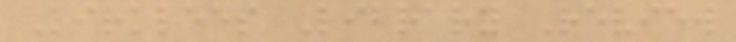Kirklees Library Review
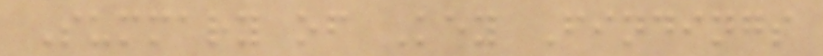Summary of Key Findings
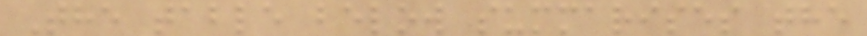The table below summarises the
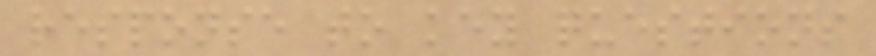response to key questions
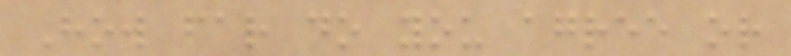How far do you agree or
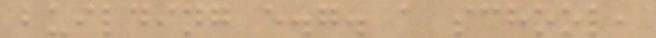building e.g. a school,
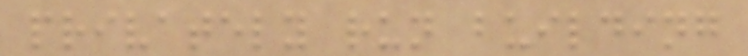privately run building
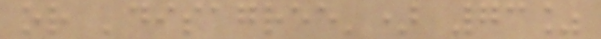or 'disagree') 73%
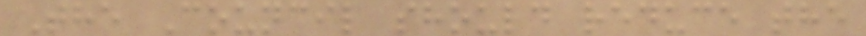The Council should reduce the
